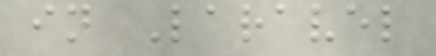in Laravel
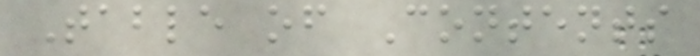Table of Contents
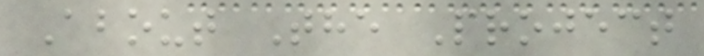About The Project
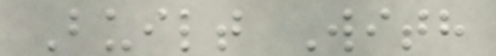Built With
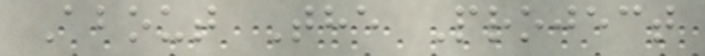About The Project
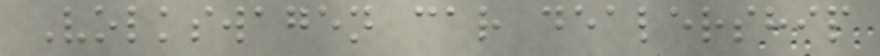Volkswagen car dealership
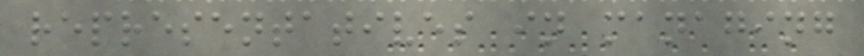representatives in managing
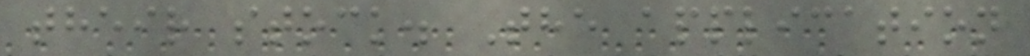their stock. The application
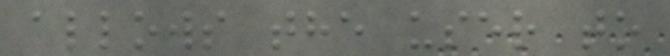allows the user to
